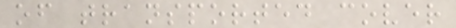of transported cover
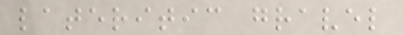lateritic gravel
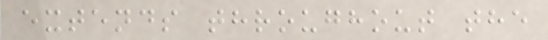extends throughout the
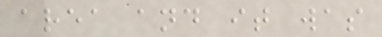area and it was
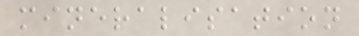mineralisation
